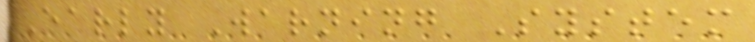Early Warning System
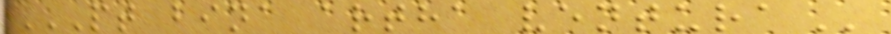PT BINA ARTHA VENTURA
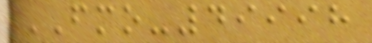FMO-49998
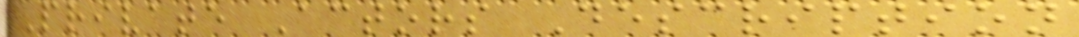Private Actors Description
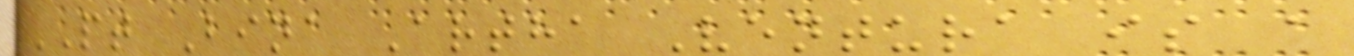PT Bina Artha Ventura is a
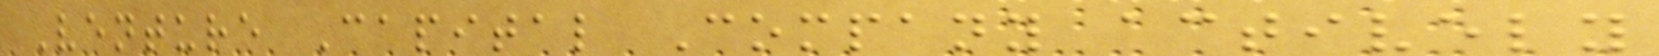Venture Capital Company actively
